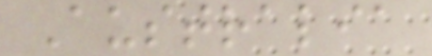Australia
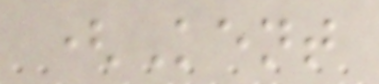(Kent
